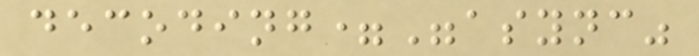decoding="async"
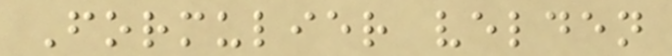Formulier velden
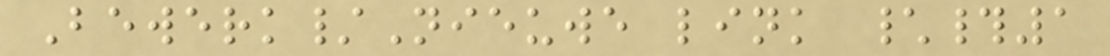Bewerk/Nieuwe link \#1
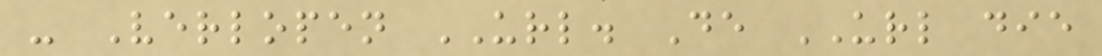- Verlopen URL. De URL die
